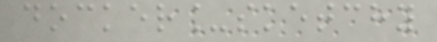docker_sketchy
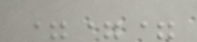===
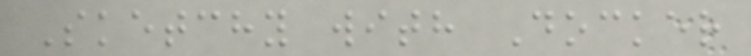Sketchy with Docker
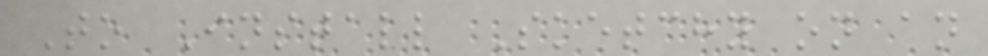To Install Sketchy on an
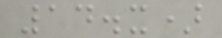14.x)
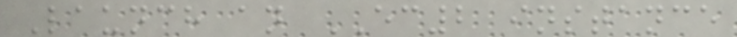Launch an EC2 instance
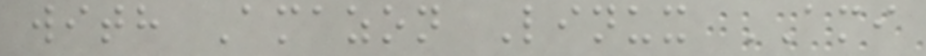with Amazon Linux AMI
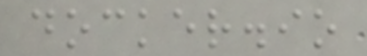docker.io
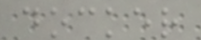docker
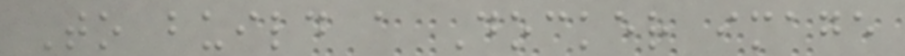To build a Docker image
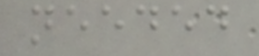needed
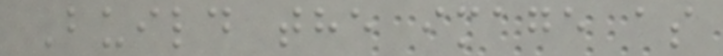Build the image as
